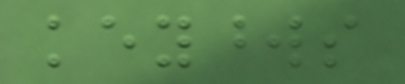keywords
